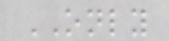ONLY
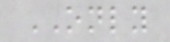ONLY
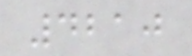4210
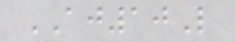AJ10L
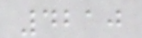4210
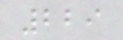229
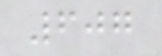607
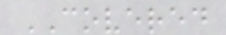COVERED
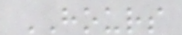HOURS
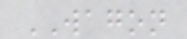WAGON
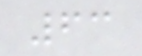63
